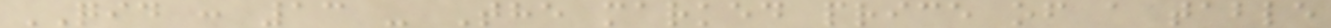QID : 13 - The marked price of a table
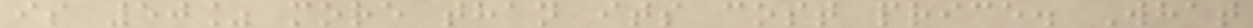is 50% more than its cost price. What
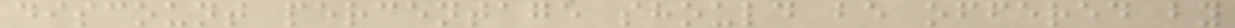discount percentage should be offered by
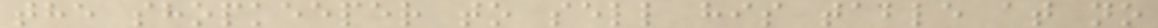the shopkeeper to sell his table at no
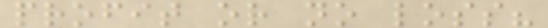profit or no loss?
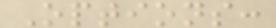Options:
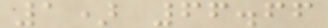1) 66.66
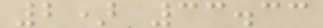2) 33.33
